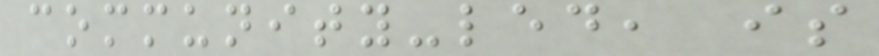community-led, is
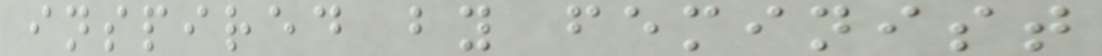inspired by feminist
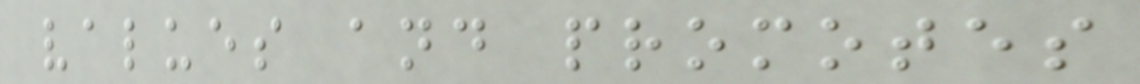values and promotes
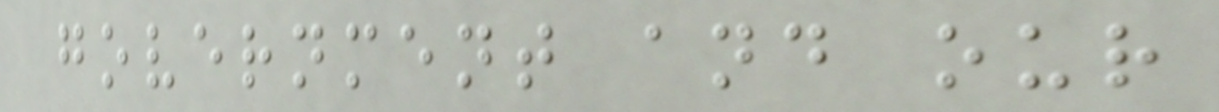government and our
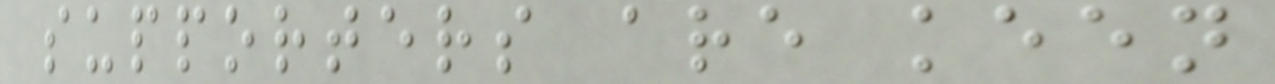supporters are keen
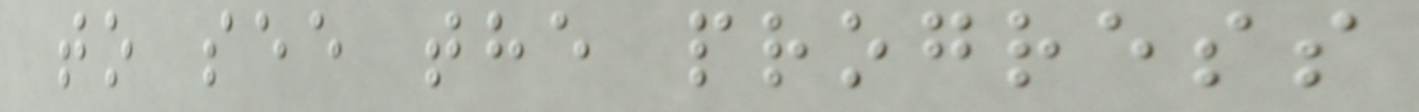to see the progress
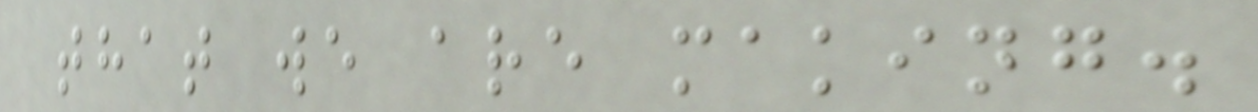that we are making.
